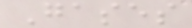Gases
